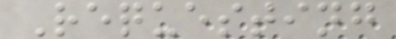Requesting
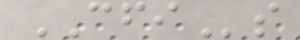CFIs
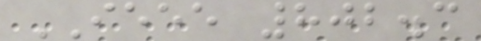IEEE 802.3
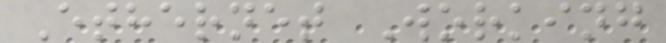Ethernet Working
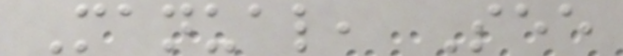Manual, See
